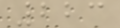223
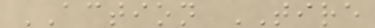ACTION TIRE
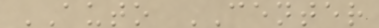AUTO CENTER
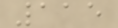115
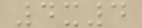4x4
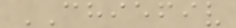CHIEFIV
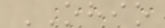OHIO
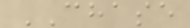CHASE
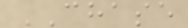CHASE
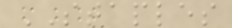STAPLES
